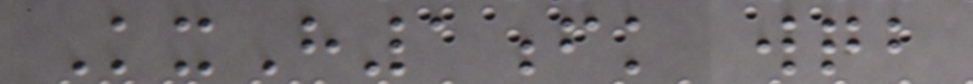KxH1fk wqb
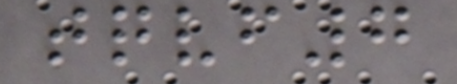tqvf7
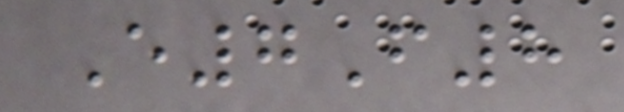E7F8
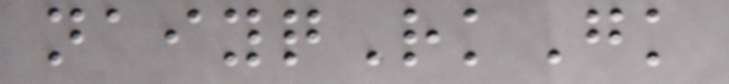naiyqRkGk
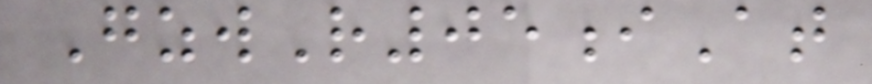GzwR05iAt
